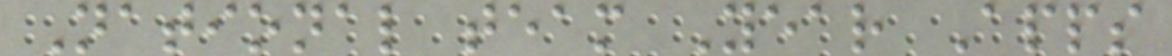National team Year Apps
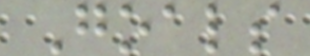Goals
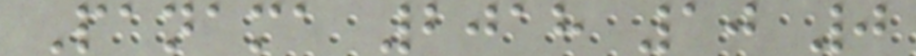Panama 2018 10 0
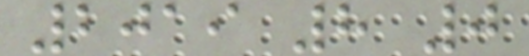2019 8 0
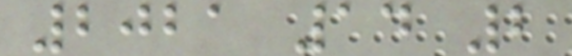2021 14 2
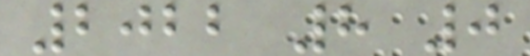2022 8 0
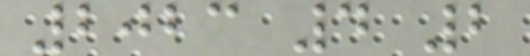2023 4 2
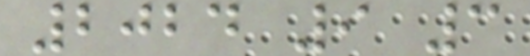2024 9 3
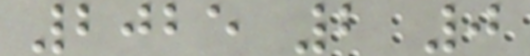2025 2 0
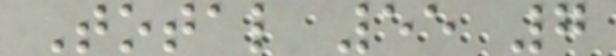Total 55 7
